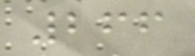266
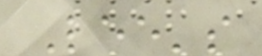Lee's
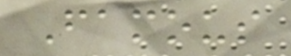Famous
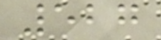527
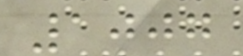1007
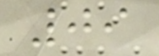09
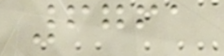6761
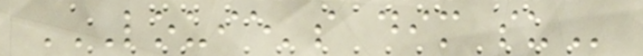LOUIE'S DIM SU
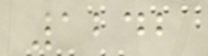1242
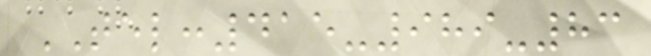TEL:415-989-83
